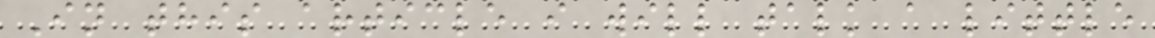In this article i will talk a little
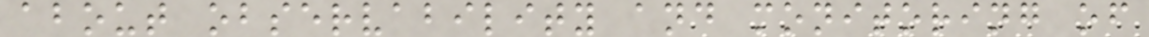about observability and monitoring of
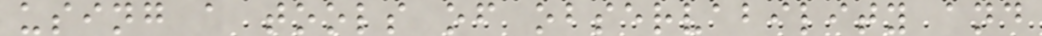using a tools of observability and
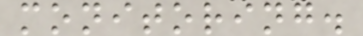monitoring.
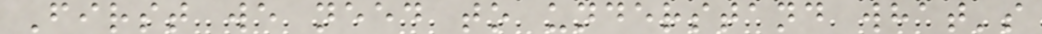First we need to understand what's
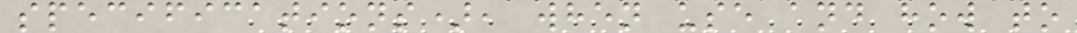specifications), when use and how to
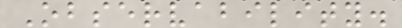Observability.
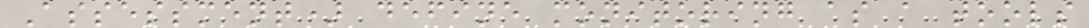Assessment) define monitoring as a tools
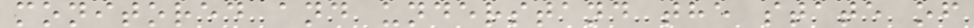monitored and understand the state of
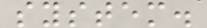system.
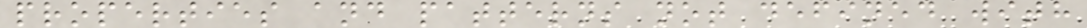properties and patterns not defined with
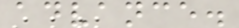advance.
